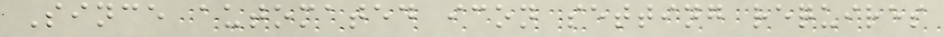Since automated icon setting requires
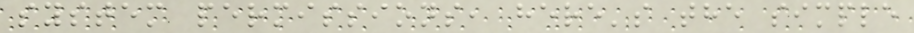system permissions, here's the simple
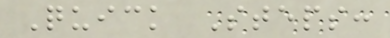Quick Steps:
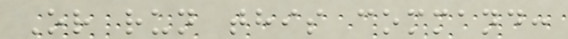Or run this command:
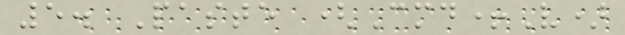5. Paste (Cmd+V)
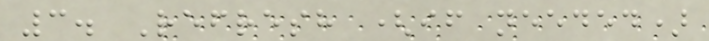3. Refresh (if needed)
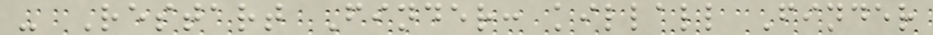- Restart Finder: killall Finder
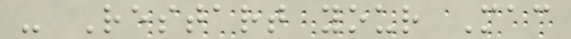- Restart your Mac
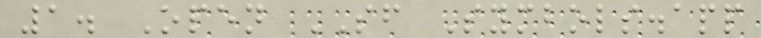1. Open SF Symbols.app
